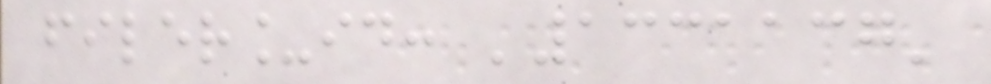filer_id: '1331137'
